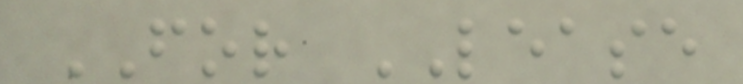FOR LEASE
